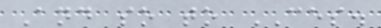And so to CES.
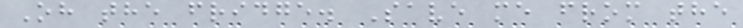Oh the fridge. Save me from the
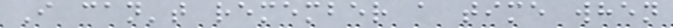I can't remember a time when
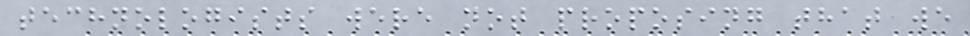technologists were not proposing that we
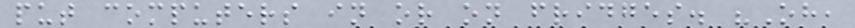put computers in or on fridges. "Oh,
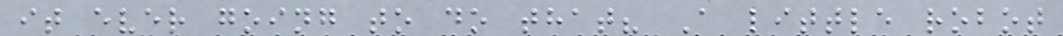it ever going to do that? A little robot
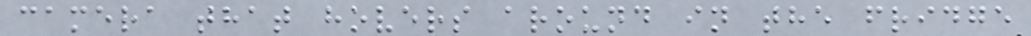camera that hovers around in the fridge
